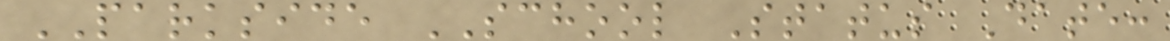PARKSIDE SCHOOL Status Date:
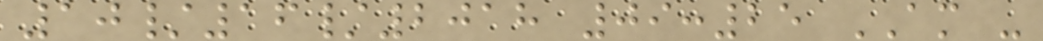10/16/2018 09:25 AM -
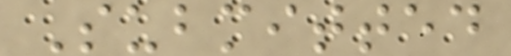Submitted
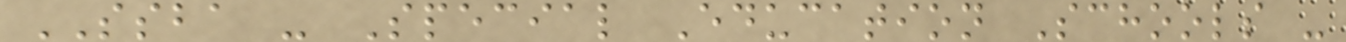SSBA - Special Education Schools -
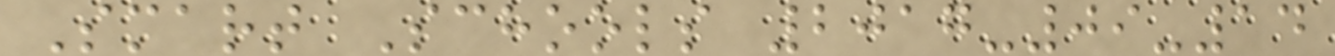Smart Schools 2017-09-14
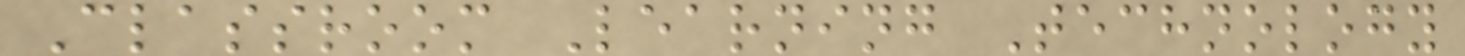Classroom Learning Technology
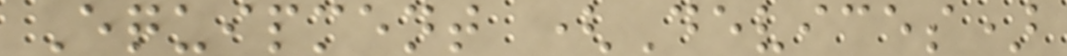Equipment (Devices)
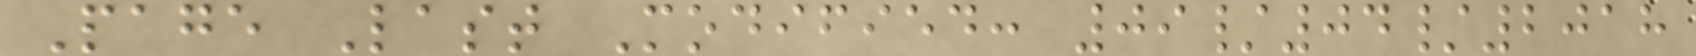Page Last Modified: 09/04/2018
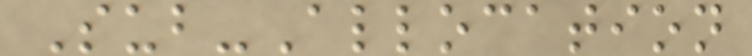Sub-Allocation
